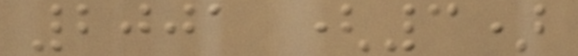2001 (3)
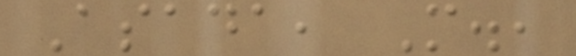Asada, M.,
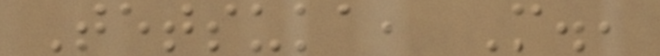Tetsuka, M.,
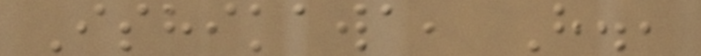Ishikawa, H.,
